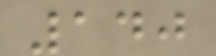140
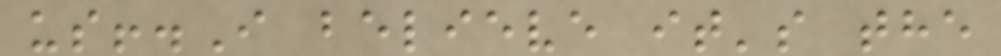us!.I believe it's the
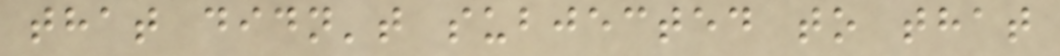that didn't subjected to that
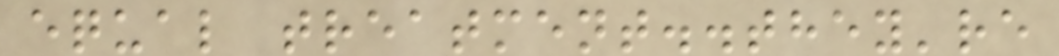equal treatment..they're
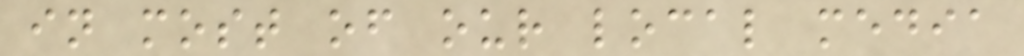in most of our local media
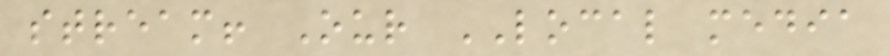stream! Our LOCAL media
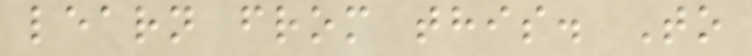learn from this. To
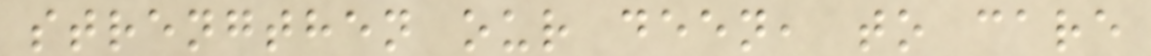strengthen our deen, to care
